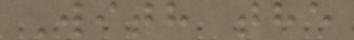With the
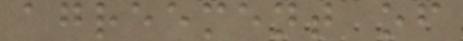agreement of
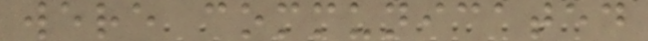were communicated
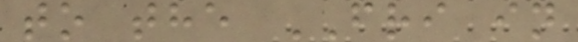to the FRI in
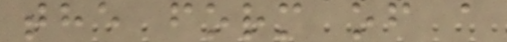the form of a
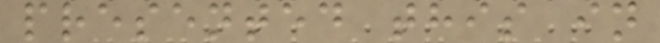presented this in
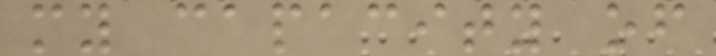my capacity of
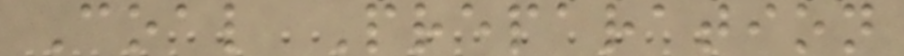Coal Preparation
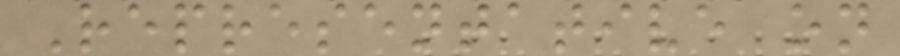Representative on
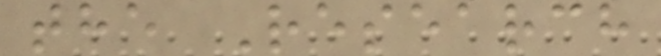the Research
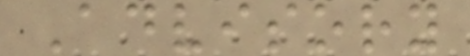Advisory
